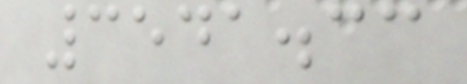3541.33
